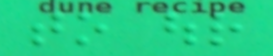to our
